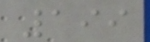199
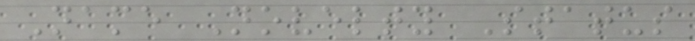Name Novelty Status
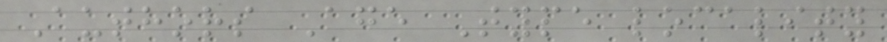Authors Age Type locality
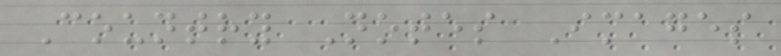Country Notes Images
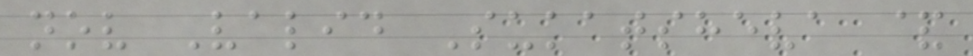nov Valid Sukatsheva &
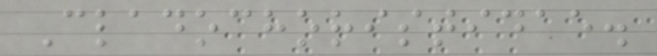Cladochoristidae.
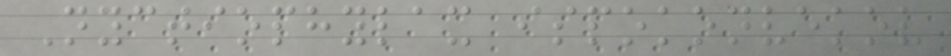Nyctiophylax ispokonvekov
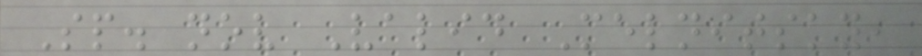Sp. nov Valid Melnitsky,
